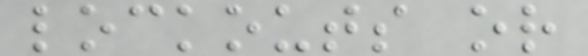lockouts or
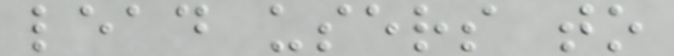lead users to
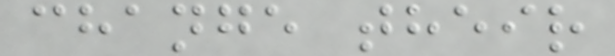change their
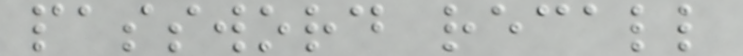password recall
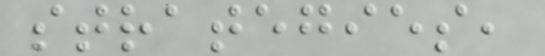strategies,
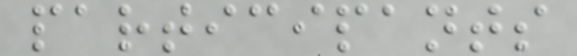participants
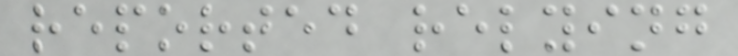reported relying
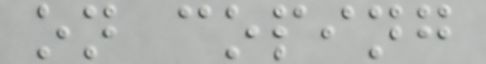on coping
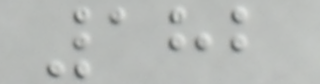182
